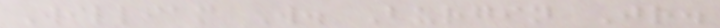William W. Burgin Jr.
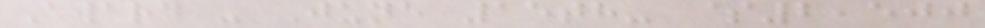Award - June 15th- $2,500
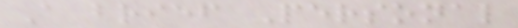A brief Personal
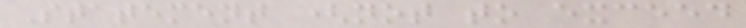Statement (not to exceed
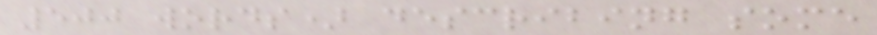500 words) describing some
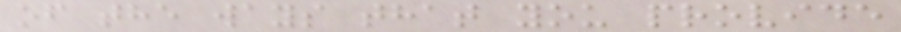of the ways that you provide
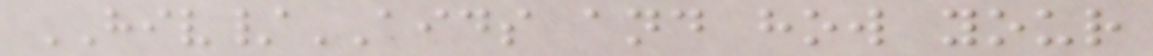HIV/AIDS and how your
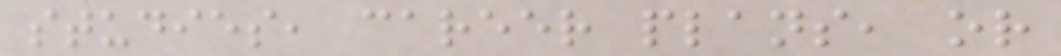studies, career plans, or
